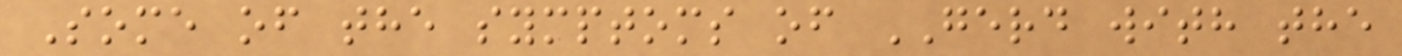Some of the symptoms of GERD with the
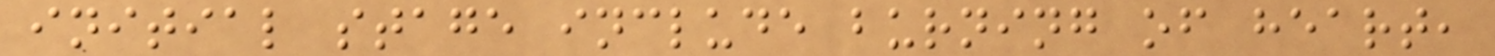initial stage include burning of heart,
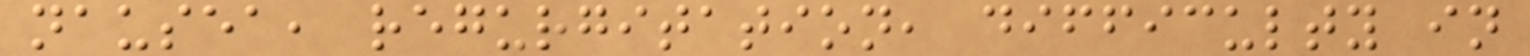nausea, regurgitation, difficulty in
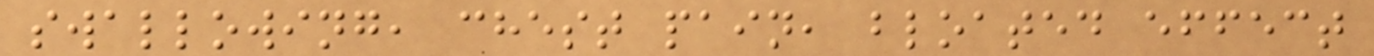swallowing, chest pain, bloated effect
